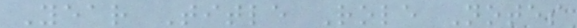Year Title Role Notes
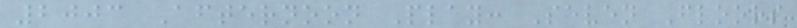2003 Afternoon Play: Seven Floors
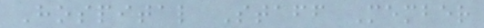Hospital Staff Member
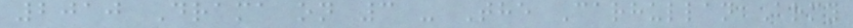2010 Drama on 3 - The Carhullan Army
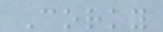Corky
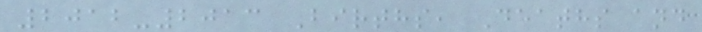2012-2013 Births, Deaths and
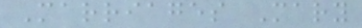Marriages Mary
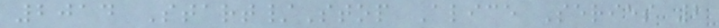2014 Start/Stop Alice Series 2
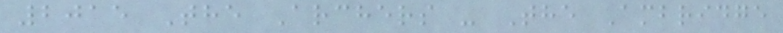2015 The Archers - The Ambridge
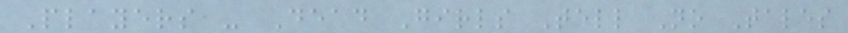Players - Dead Girls Tell No Tales
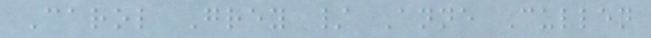Carol Grey / Anne Cullen
